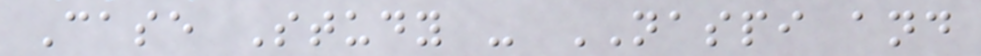Case Study - NASPI and
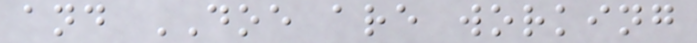and DOE are working
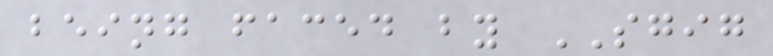being faced by SGIG
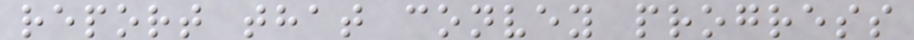report that convey progress
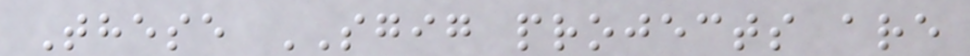These SGIG projects are
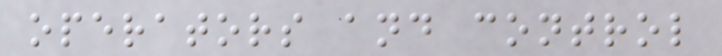operators and control
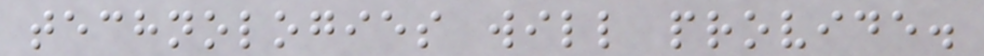technologies will provide.
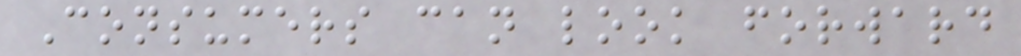Consumers can look forward
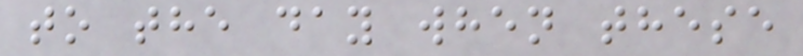to the day when these
